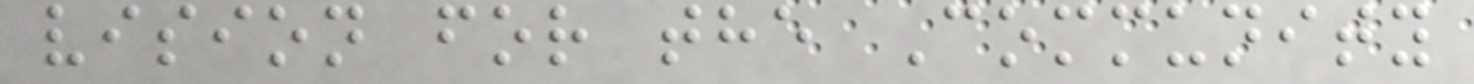vision for the Community
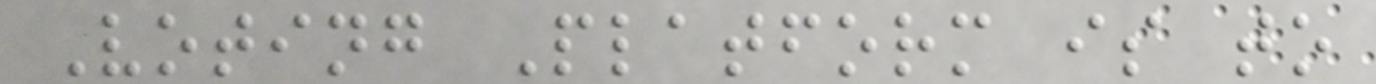Voting Platform is to
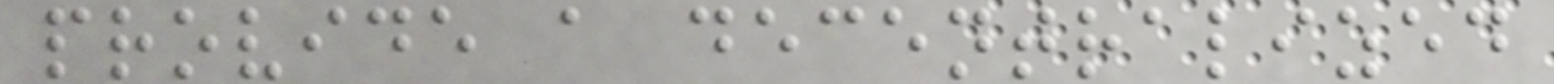provide a decentralized
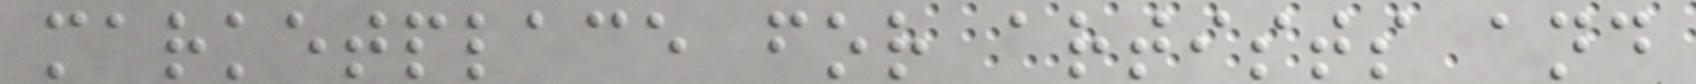marketplace for artists and
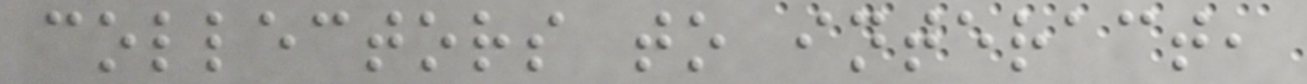collectors to interact,
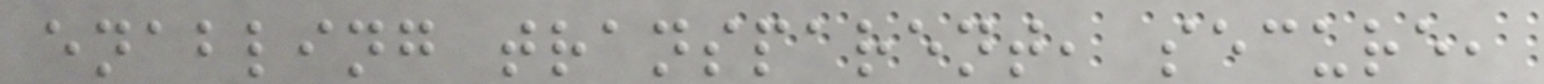enabling transparent, secure,
